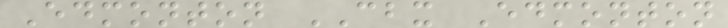Edmonton CBX Edmonton
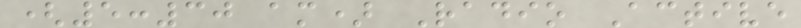(5:30 am) Radio Active
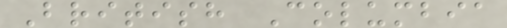British Columbia
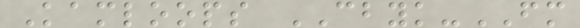Kamloops CBYK-FM
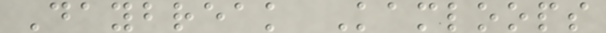Daybreak Kamloops
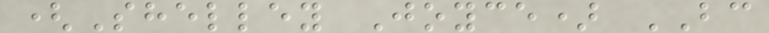(Shelley Joyce) BC
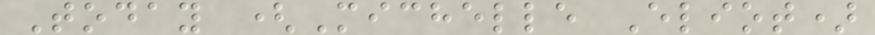Today (Michelle Eliot)
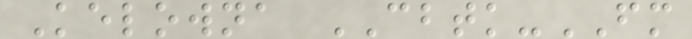Kelowna CBTK-FM
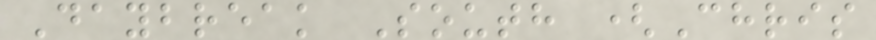Daybreak South (Chris
